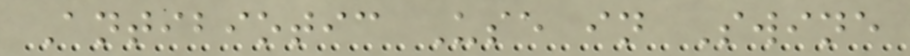Antibiotic Use in Swine
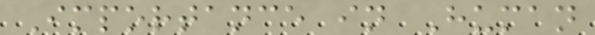Importance in Human
